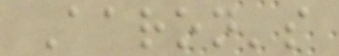Aaron's
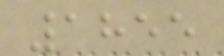1855
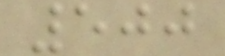500
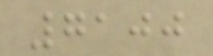7100
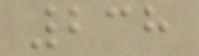238
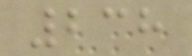238
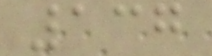137
